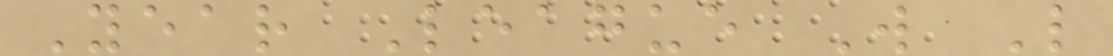Year League W L
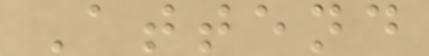Attend
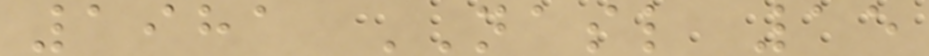1981 NASL 15
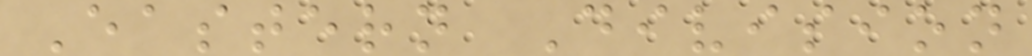Eastern Division
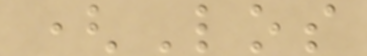(Los
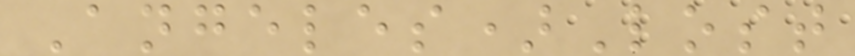Angeles)Lost
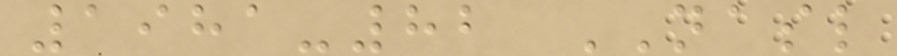1981-82 NASL
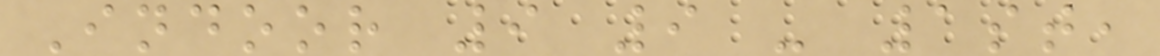Indoor 9 9 - 1st,
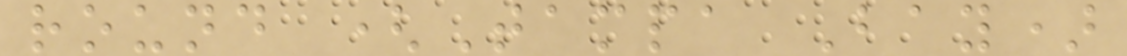round (Tampa Bay)
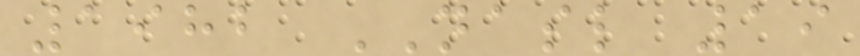1982 NASL 19
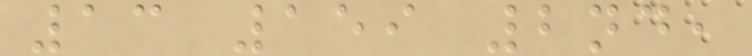13 159 2nd,
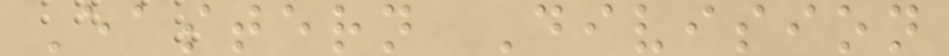Eastern Division
